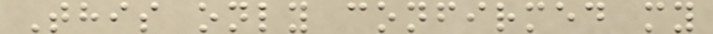This only confirmed my
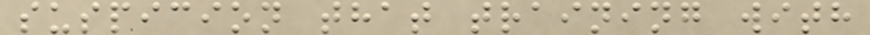suspicion that training with
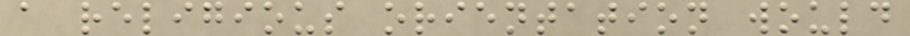a religious orientation would
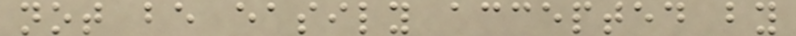not be easily accepted by
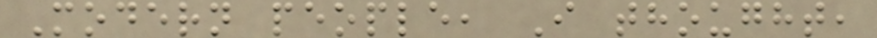Modern people, I thought,
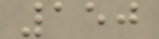150
